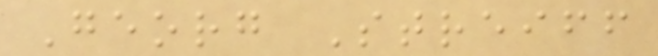Georg Streiff
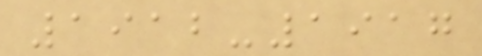1912-1917
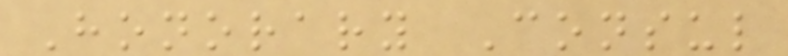Honorary Consul
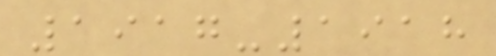1917-1918
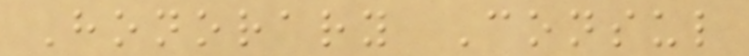Honorary Consul
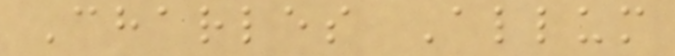Charles Allum
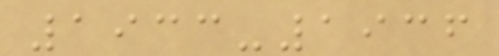1933-1936
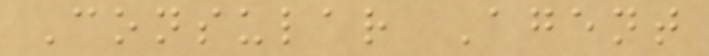Consular Agent
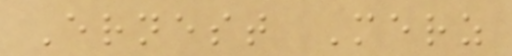Ernest Merz
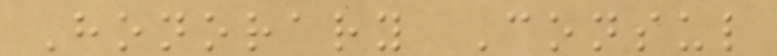Honorary Consul
